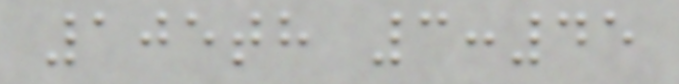105th 3:45
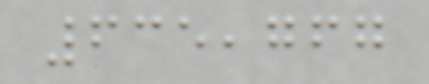635,767
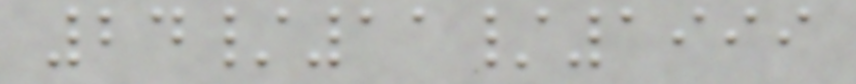24/11/1999
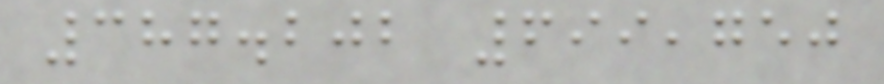387.202 699,750
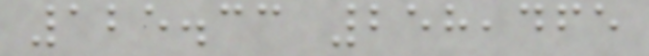125.33 258,465
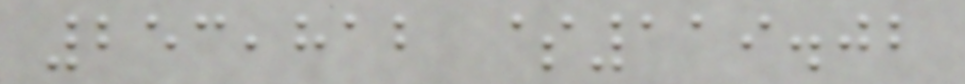253,812 $119.02
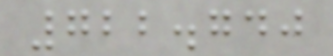722.740
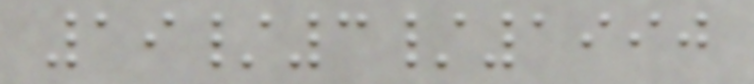19/3/1990
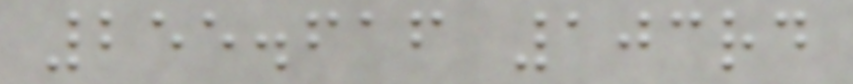255.616 103rd
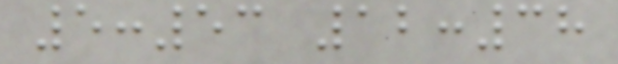5:53 12:38
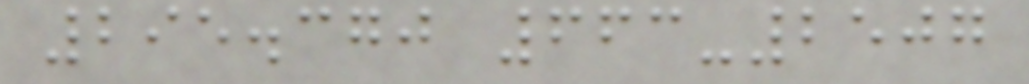295.370 663-2507
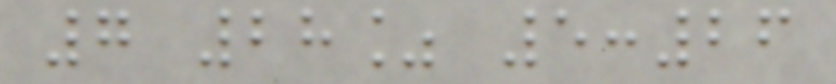7 28% 5:26
